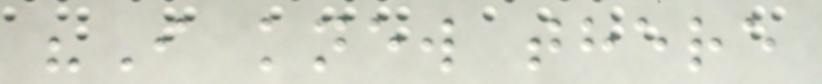"I knew there
